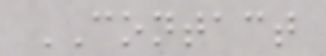CONTACT
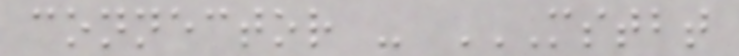connector - MSTBT
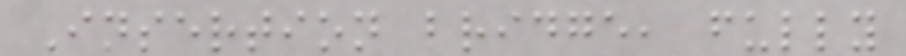Insertion bridge, fully
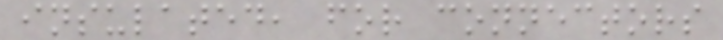insulated, for connectors
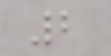2
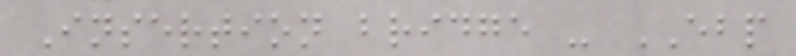Insertion bridge - EBP
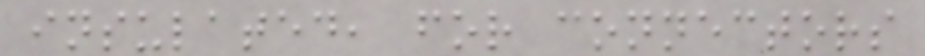insulated, for connectors
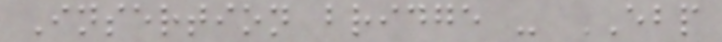Insertion bridge - EBP
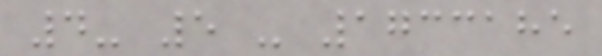4- 5 - 1733185
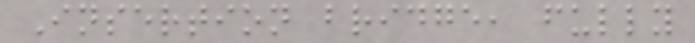Insertion bridge, fully
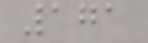171
